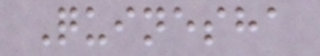Quinesha
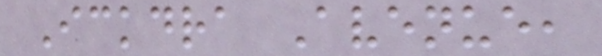Ickdra Avenue,
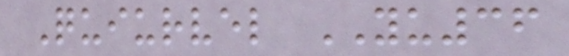Quiurvel YU36
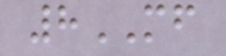8MF
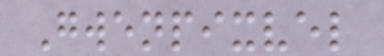Gwenpixvel
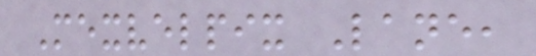Mexvelpix Lane,
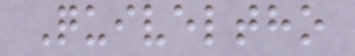Quiveltho
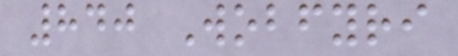840 Wobfyri
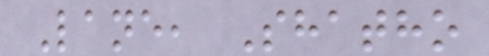Lane, Shatho
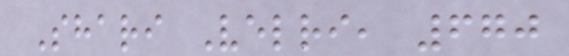Shari Velri, 670
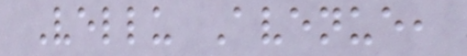Vellu Avenue,
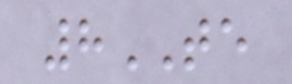8TE
